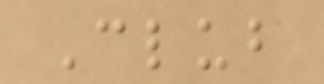Club
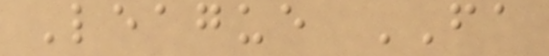League FA
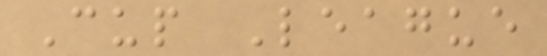Cup League
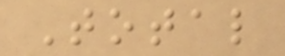Total
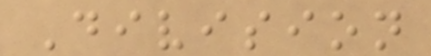Division
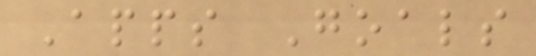Apps Goals
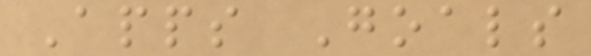Apps Goals
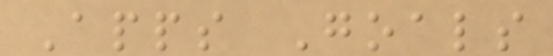Apps Goals
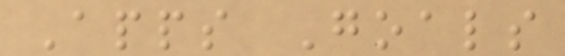Apps Goals
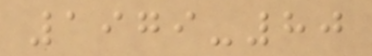1979-80
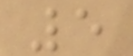5
